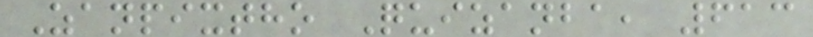Zanpixtho Quizanba, 613
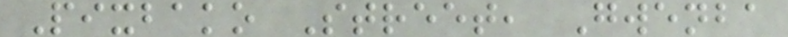Pixbako Street, Gwenba
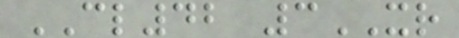CL42 3XR
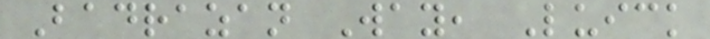Badrazan Way, Luick
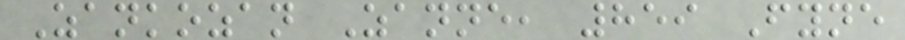Zankozan Zanne, 859 Fyne
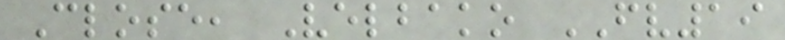Close, Velbako FV19
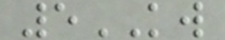5KW
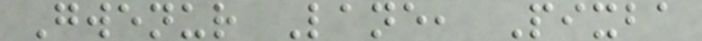Gwenur Lane, Pixba
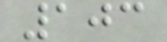103
